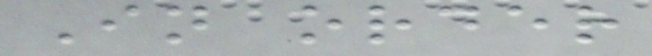In order
